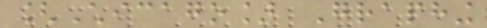[Chicago] Graphing
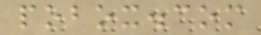pobox.com
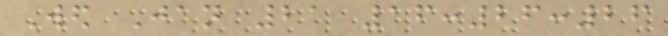Wed Jan 21 16:26:26
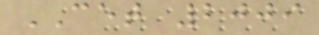CET 2009
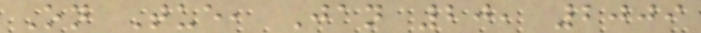On Tue, Jan 20, 2009
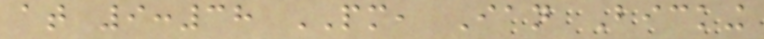at 9:38 PM, Ian Bicking
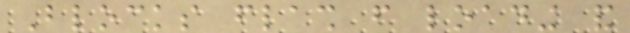Blocks flash from loading and
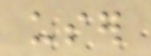user
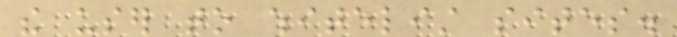the user to whitelist sites.
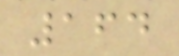164
